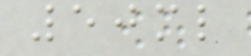50ml
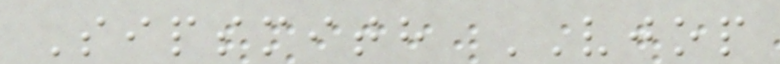Sipsmith VJOP
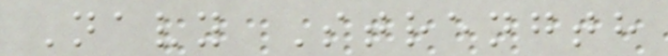Navy Strength
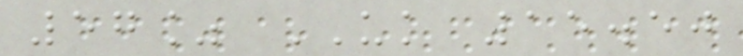57% UK 15.50
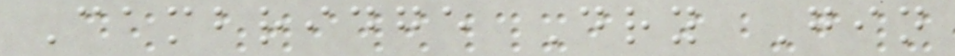Cambridge Dry Gin
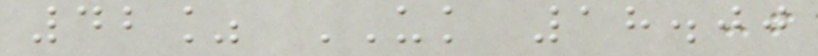42% UK 18.00
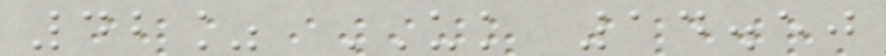42% UK 14.50
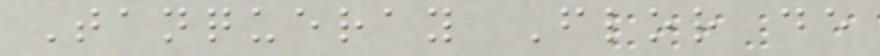Tanqueray Flor de
